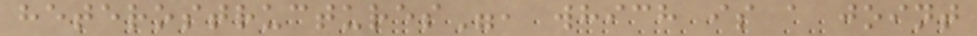heterostructures", which is a joint
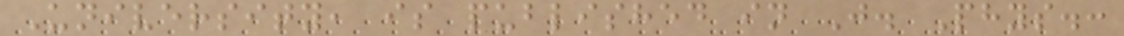University, is published in J. Phys.:
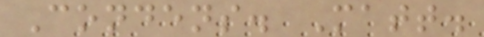Condens. Matt.
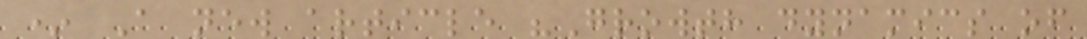* A new article "Growth dynamics of
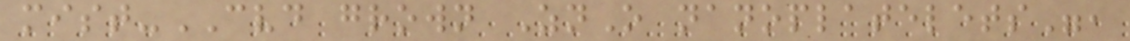mist-CVD grown ZnO nanoplatelets",
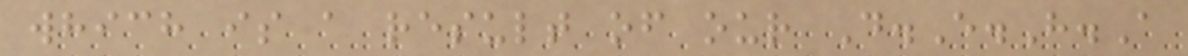which is a result of our D.E.H.A
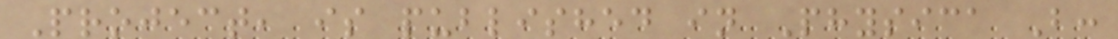Project, is published in Physica B:
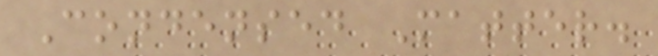Condensed Matter.
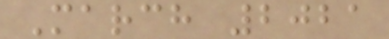March 2021
